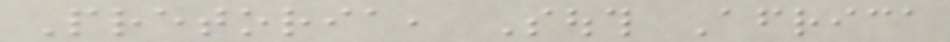Pretoria, South Africa
